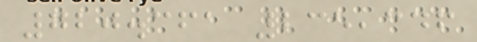720.361 235,346
